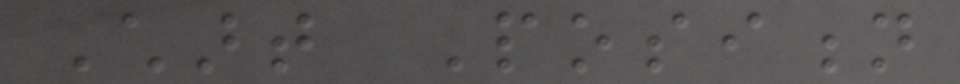Chart Position
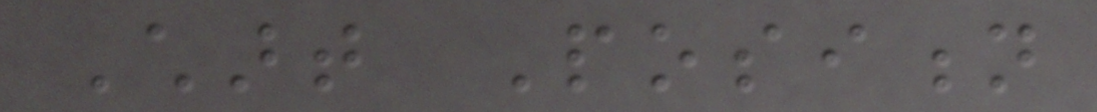Chart Position
